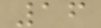16
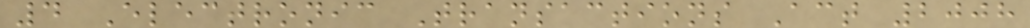4 Electronic Transactions Act 2008
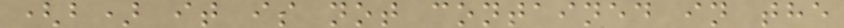(b) it is not contained in the
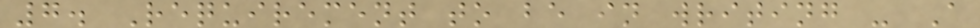7. Requirement to be in writing - A
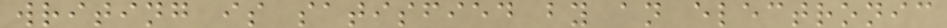writing is satisfied by an electronic
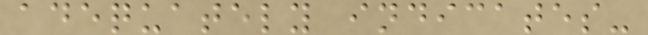adequately indicates-
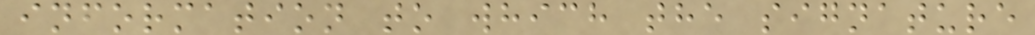information to which the signature
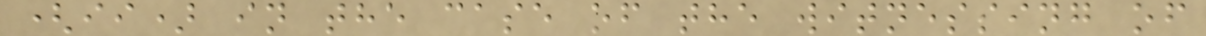(ii) in the case of the witnessing of
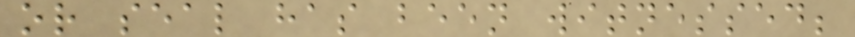or seal has been witnessed;
